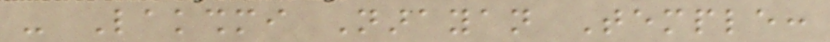- Lakshmi Narayan Temple:
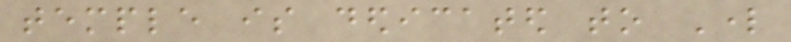temple is dedicated to Lord
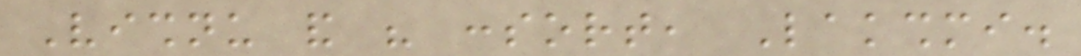Vishnu and his consort, Lakshmi.
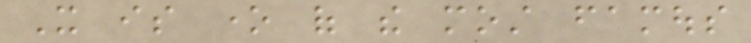It is one of the most famous
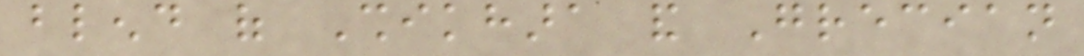blend of Shikhara and Grecian
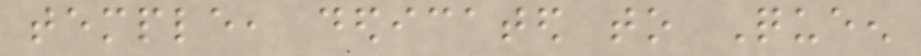temple, dedicated to Queen
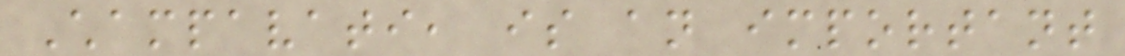Champavati, is an important
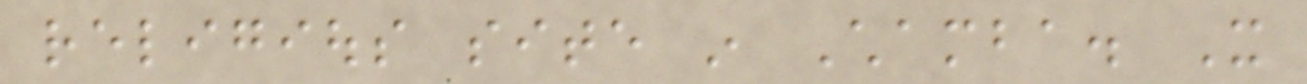religious site in Chamba. It
